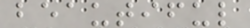beautiful
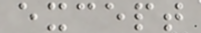except
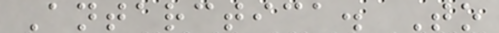Antarctica. To
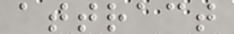attract
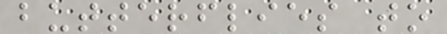butterflies to
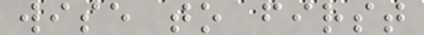wise to first
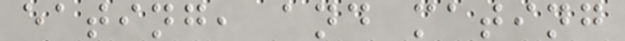eating, and mating
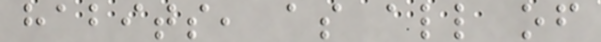habits, as all of
